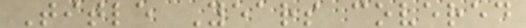Title Years covered
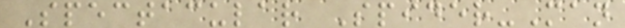Spectacular Spider-Man
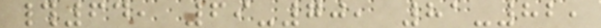#64, 69-70, 81-82,
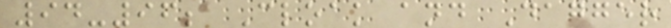94-96; Cloak and Dagger
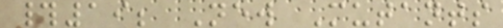#19; New Mutants
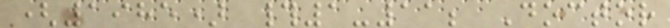(1985) #1-11; Doctor
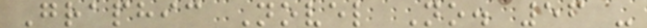Graphic Novel No. 56 -
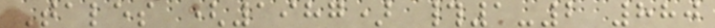Tales (1987) #1-2 880
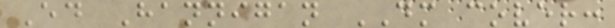Ed Hannigan DM cover:
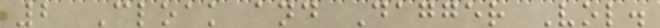2 Cloak and Dagger Vol.
